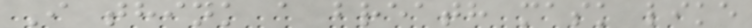I think a breath mask like
